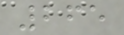265
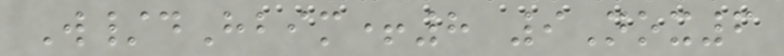W/dHbim+8 9Nox6
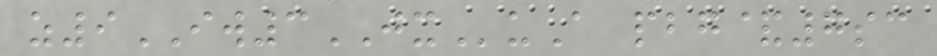z9IW3JXuA pbg&7sc
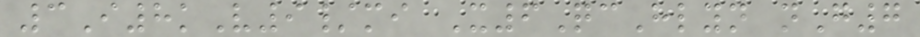3I8kV9/mi X6QcHlyn nG7
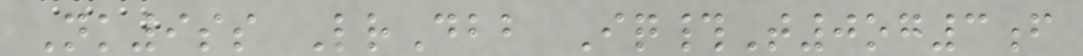Nk9ss LrDbb Iq#T0og3f
